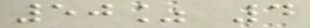50% 4
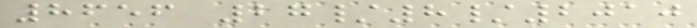8656 27/8/2010
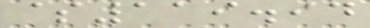$119.94
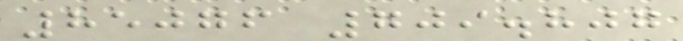85076 709.807
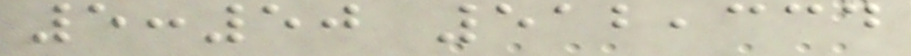5:50 512,334
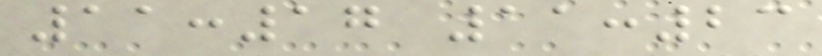11:17 11:23
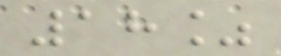18%
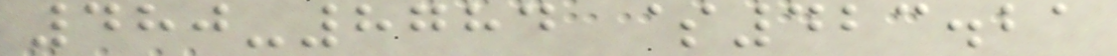480-8784 $423.21
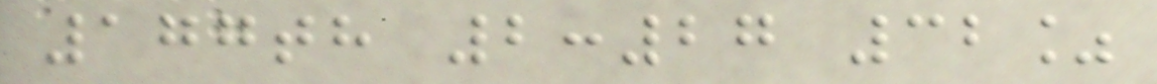177th 2:27 32%
